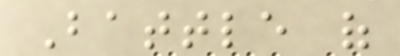Battle of
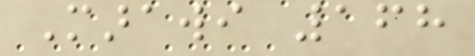Marawi 168
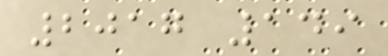2017 149
